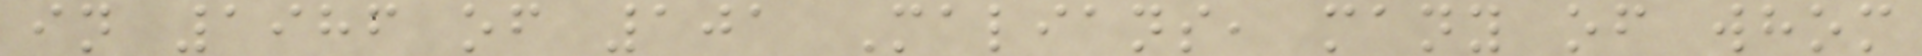in 1986 of 101 Malians, many of whom
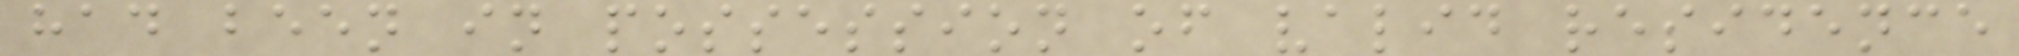had been in possession of valid residence
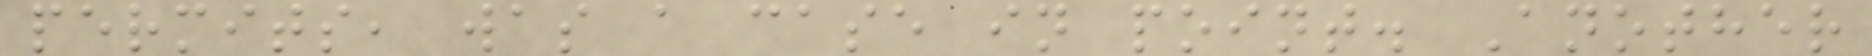permits, was a case in point. Another
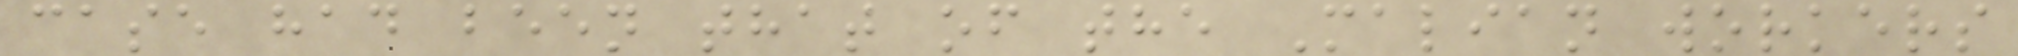case had been that of the Malian workers
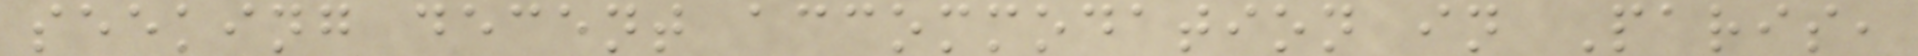seeking decent accommodation in Paris,
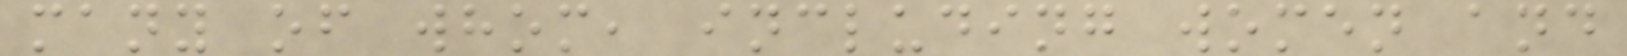many of whom, including women and
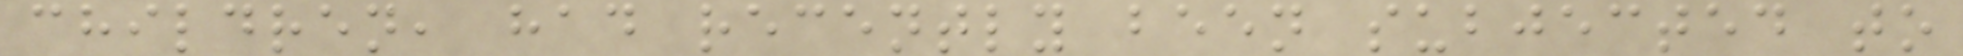children, had recently been subjected to
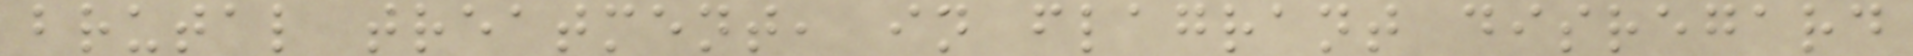brutal treatment, in flagrant disregard
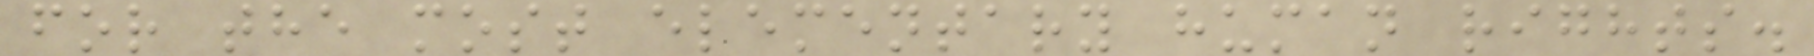for the most elementary human rights.
